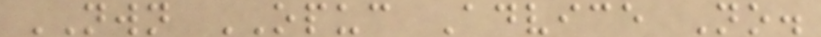NWN OPUC Advice No.
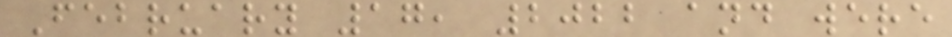February 17, 2022 and were
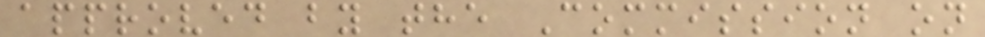approved by the Commission on
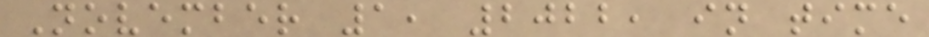November 1, 2022, in time
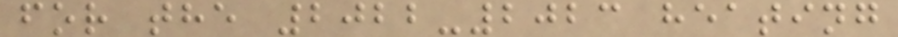for the 2022-2023 heating
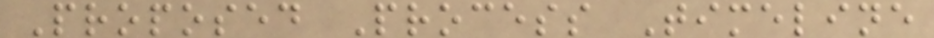Proposed Process Timeline
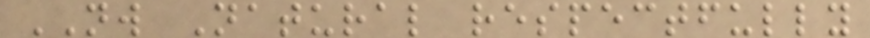NW Natural respectfully
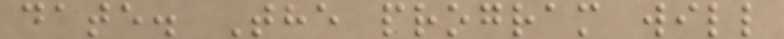date. The program will
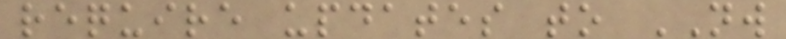require updates to NW
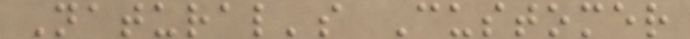Natural's Customer
